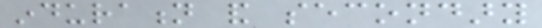induration and secondary
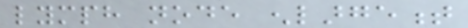lymph node enlargement
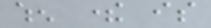when there is
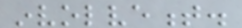involvement.
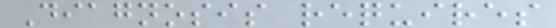Diagnosis requires
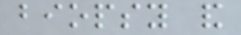biopsy and
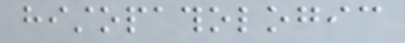histopathologic
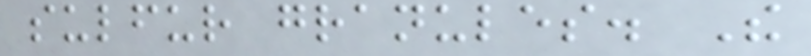sulfur granules. The
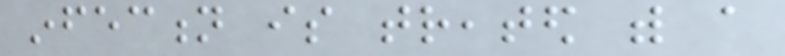infection is treated with a
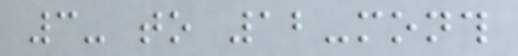3- to 12-month
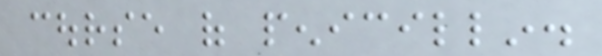course of penicillin.
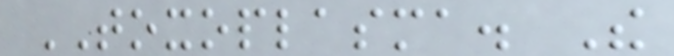TOXOPLASMA. The
